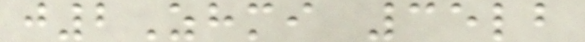j2Zhmi 35lb
